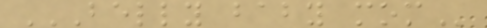BELLY BABY MOM
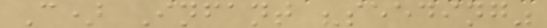C) Infant "seeding"
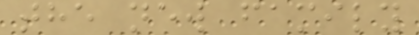the new family
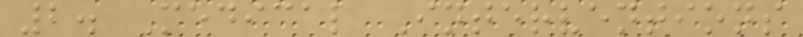2. Medical Interventions
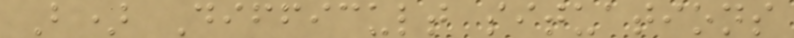B) Difficult situations
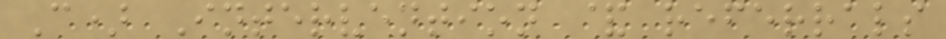C) Intervention & referrals
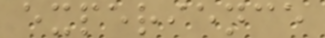experience
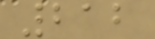212
